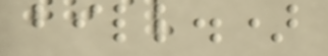bill.)
